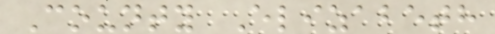County Elizabeth
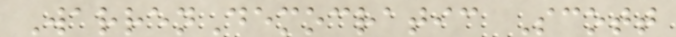WarrenDemocratic Scott
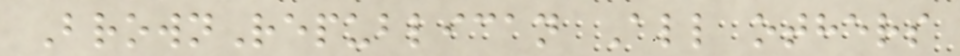BrownRepublican All others
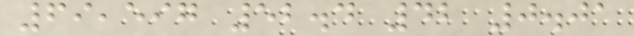69,597 52.4 42 0.01
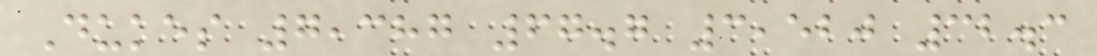Dukes 7,387 67.7 3,520 32.3
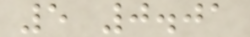5 0.01
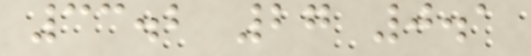33.2 27 0.1
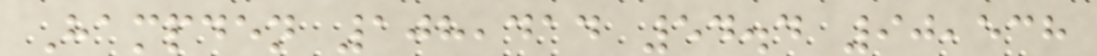Hampden 108,414 54.4 90,538
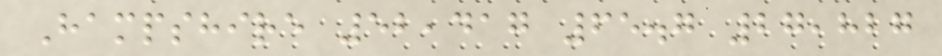Hampshire 52,417 65.7 27,827
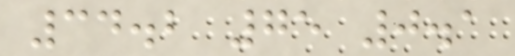34.2 75 0.1
